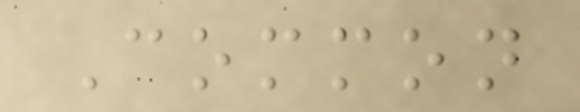Common
